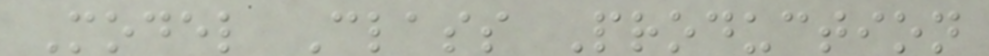Model Class Production
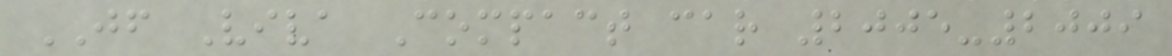JF Viva Compact car 2005-2009
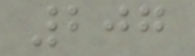207
